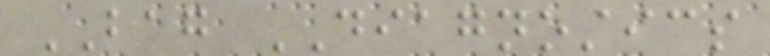BAG DIAGNOSTICS
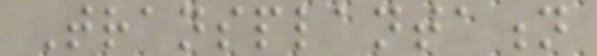Transplantation
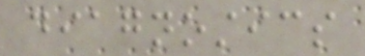diagnostics
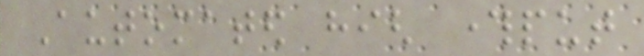Automated high throughput
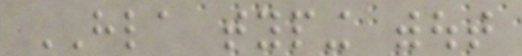HLA typing without
